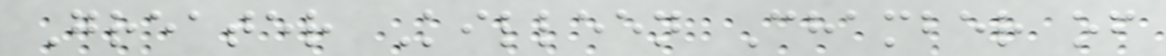Greater Killeen Chamber of
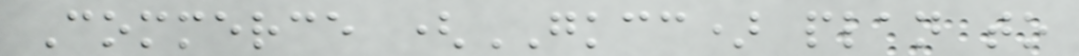Commerce (GKCC) plan to
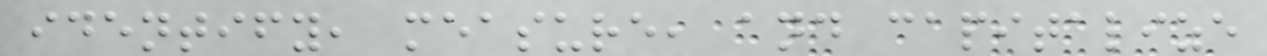identify, measure, and capitalize
